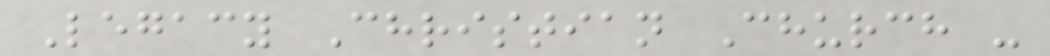Legacy Christian Church -
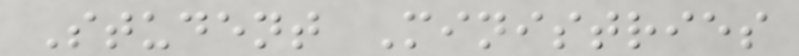Student Ministries
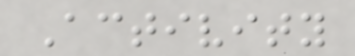Activity
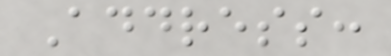Address:
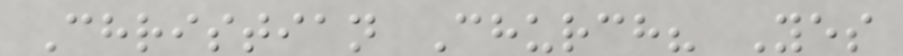Christian Church? Yes
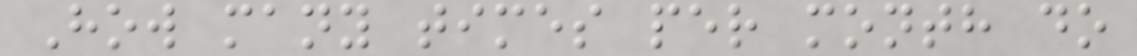How many times per month do
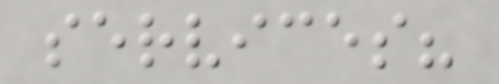services?
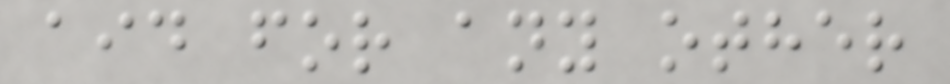aid for any other
